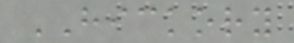HICKORY
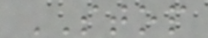STOP
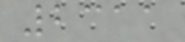2311
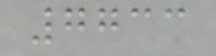7733
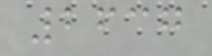2637
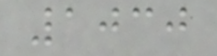1030
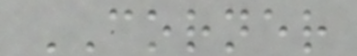CORNER
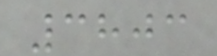3803
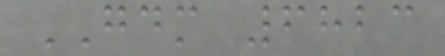GDM 6823
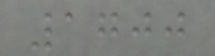1700
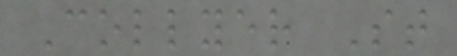Collyer St
